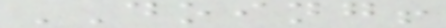DOING!
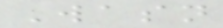Wasn
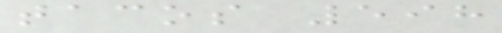tacos 598
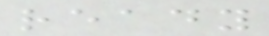ready
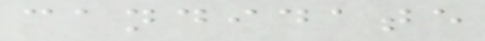candidate
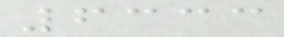6333
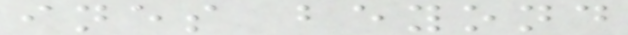ines beyond
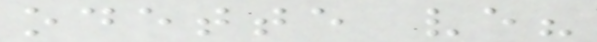odette ve?
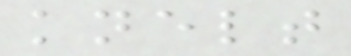knelt
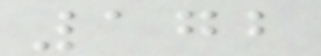172
